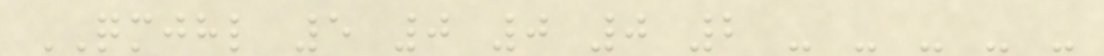QMJHL 5 0 0 0 2 - - - - -
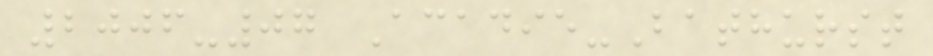2006-07 Acadie-Bathurst
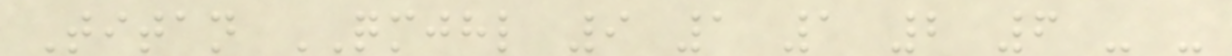Titan QMJHL 9 1 1 2 6 - -
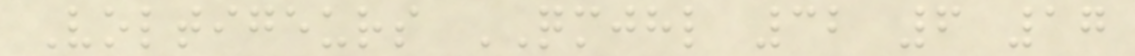Voltigeurs QMJHL 32 6 17
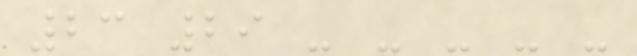23 29 - - - - -
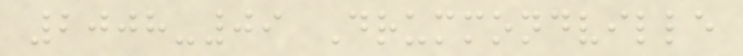2008-09 Drummondville
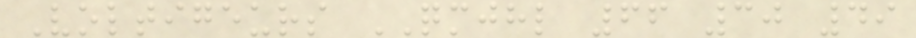Voltigeurs QMJHL 66 30 49
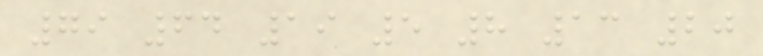79 64 19 5 8 13 20
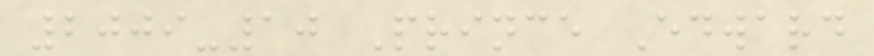2009-10 Prince Edward
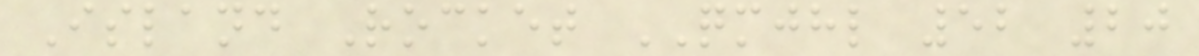Island Rocket QMJHL 52 20
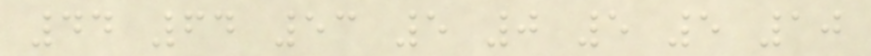44 64 53 5 0 5 5 10
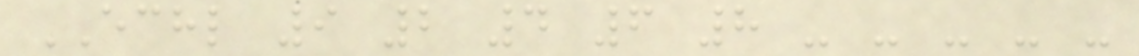ECHL 9 2 4 6 8 - - - - -
